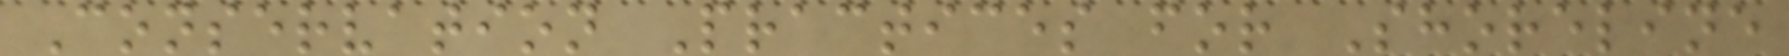Conservation Practices for Shoreline
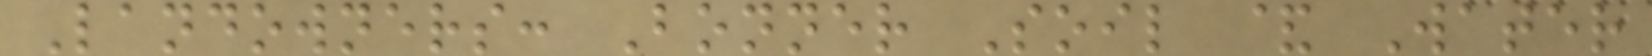Landowners: Bonner Soil & Water
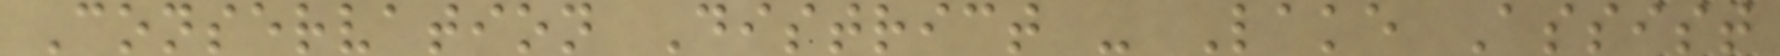Conservation District - Lake Assist
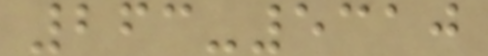263-5310
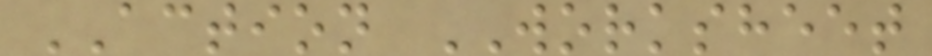ACTION WORKSHEET
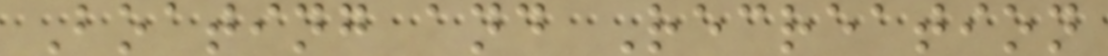Boating and Recreation
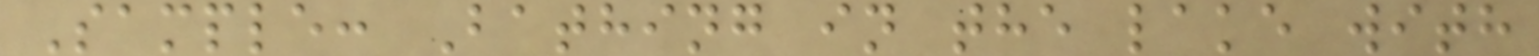Sample: Bathing in the lake with
